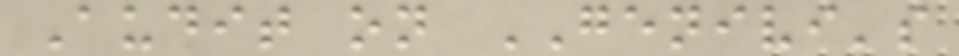Audit on GENIVI's
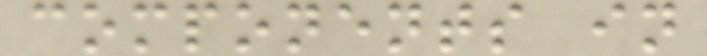components in
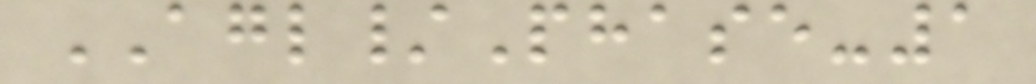AGL/Phase-1
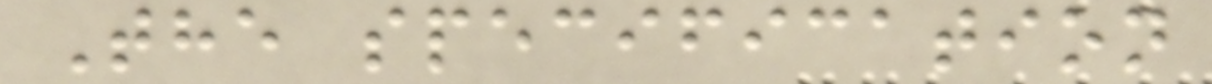The specification
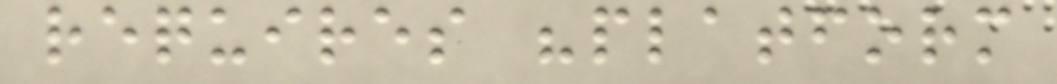requires "platform
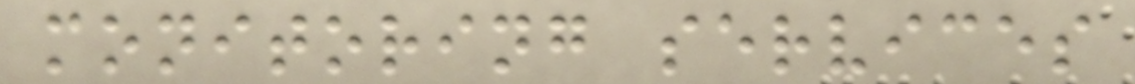monitoring services
